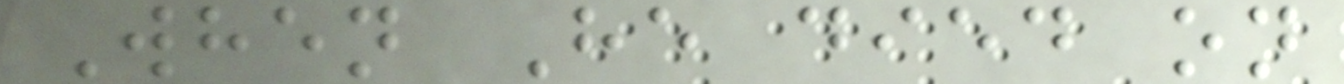When He died on
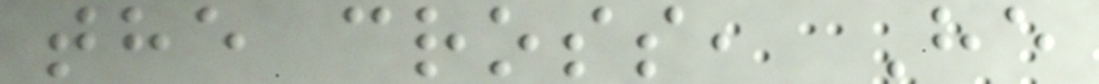the cross, He
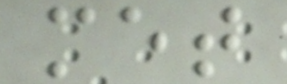met
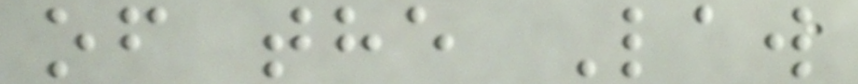of the Law
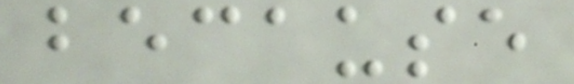because
